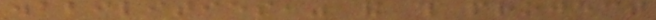disabilities," and this project
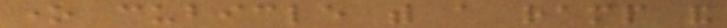one cubicle with a ramp and
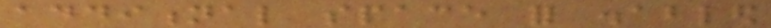additional space for disabled
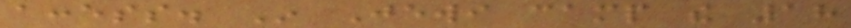access. In Jewi camp the 18
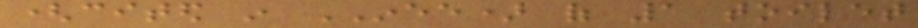(cited in INEE) of 1 toilet
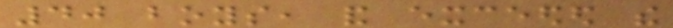40 boys, and exceeded the
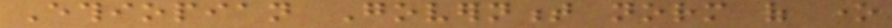Ethiopian Government norm of one
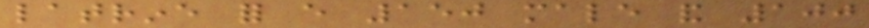latrine for every 150 male and 100
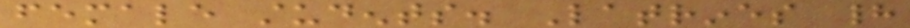female students. Latrines had
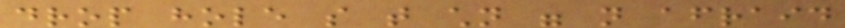drop hole so that children were not afraid
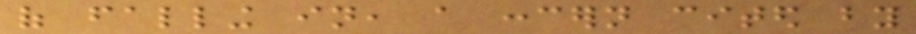of falling in, a concern cited by
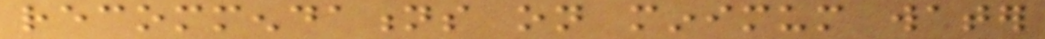recommendations on minimum water
